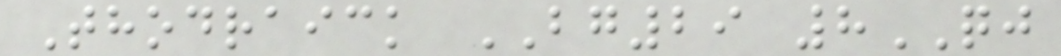Thodraick BG29 8QJ
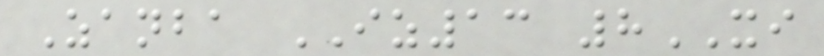Zanba IZ13 8XI
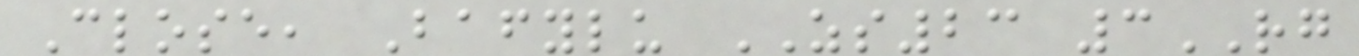Close, Bafylu ZS23 3RG
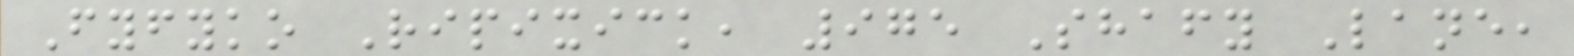Fyfyko Ripixick, 975 Shafy Lane,
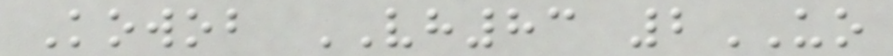Kowob VH83 2UO
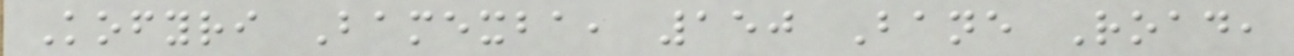Kofyri Bamexba, 150 Bane Road,
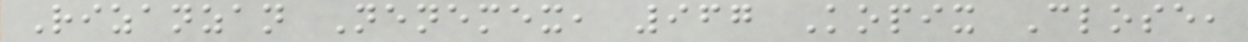Rizanzan Nenemex, 967 Kopix Close,
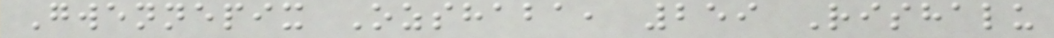Gwennepix Ozshaba, 259 Rishalu
